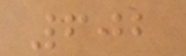602
